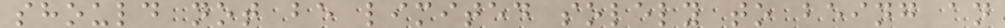should not be limited solely to being an
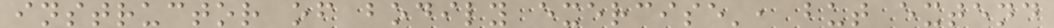instructor of bodily exercise', but extend
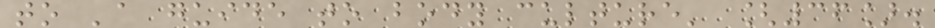to 'a guide to body culture' [36].
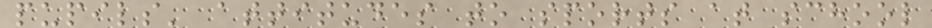pupils' attitudes to sports at school
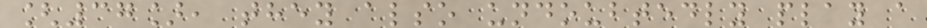[37], they also undoubtedly play a
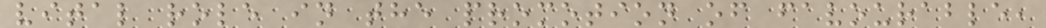vital role in the promotion of favourable,
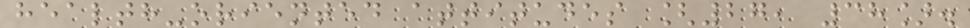health-oriented attitudes [27, 38].
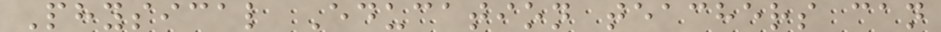Physical Education teachers can
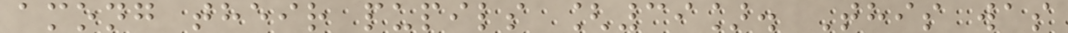among their pupils [39]. This was
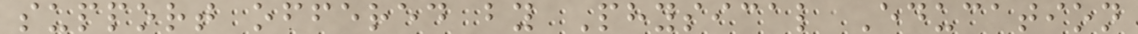support offered by Physical Education
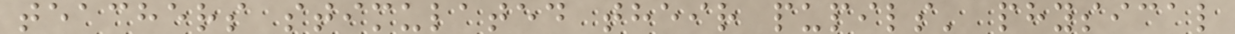teachers stimulated their pupils' physical
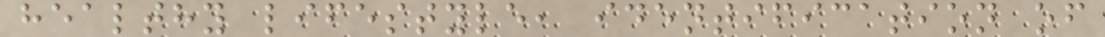healthy lifestyle, identification of
